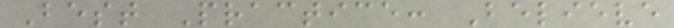Best Practice: Believe
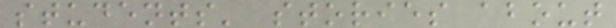students' stories about
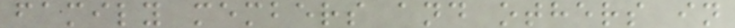family members and others in
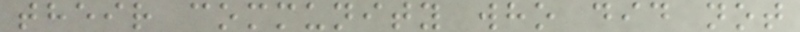their community who did not
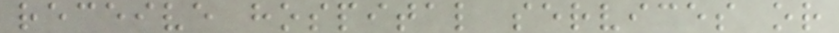receive hospital services or
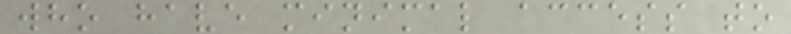who have minimal access to
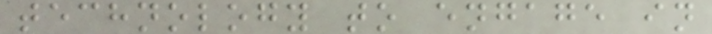technology to engage in
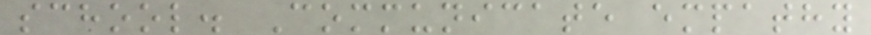school. Communicate empathy
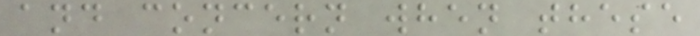and concern when these
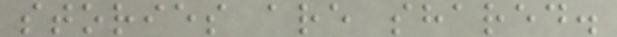stories are shared.
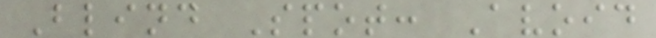Blind Spot: Avoid
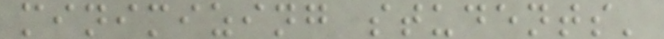minimizing students'
